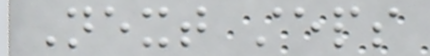Next steps
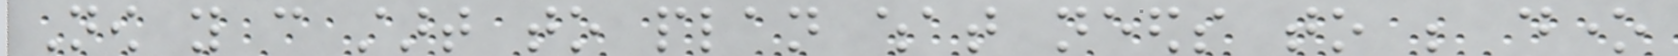Now you can start to plan what needs to be done
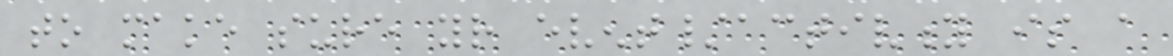to make sure your event/activity is a
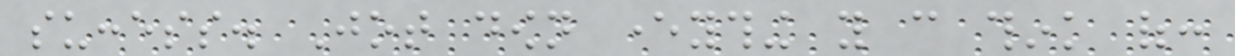success. Jot down everything you can think of:
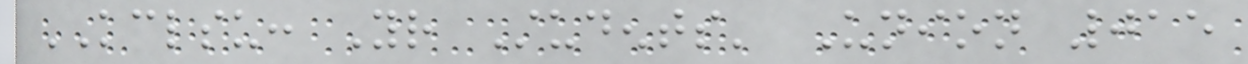KCLSU: Your Students' Union 015
